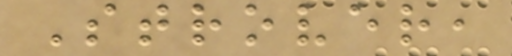Strover,
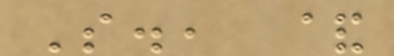S., &
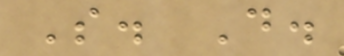S. D.
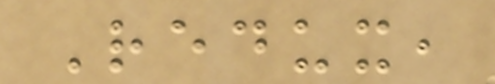Redux,
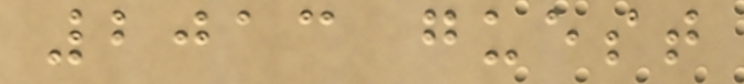2013 guest
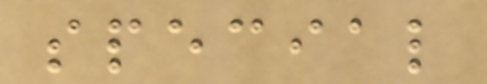special
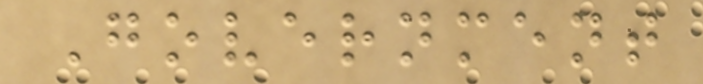Government
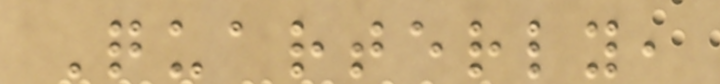Quarterly,
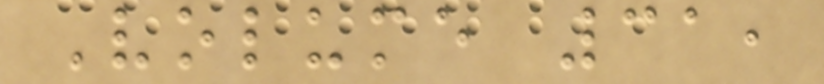Volume 31,
